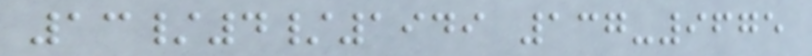13/4/1949 137-9675
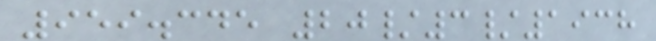959.345 20/3/1938
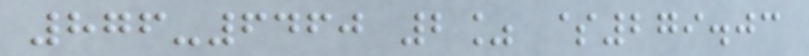876-6460 2% $279.03
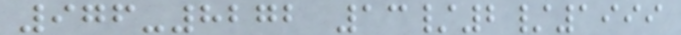976-8272 13/2/1999
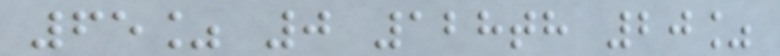65% 0 128th 20%
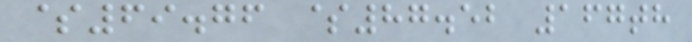$69.76 $87.52 167th
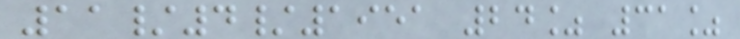11/4/1951 24% 31%
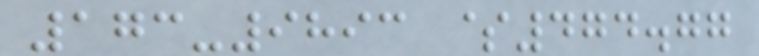173-9893 $474.77
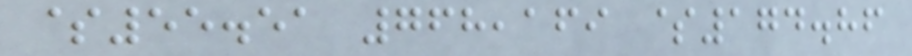$55.51 768,169 $174.86
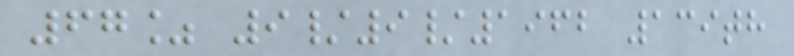67% 9/9/1962 139th
